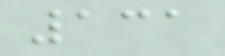131
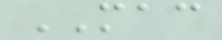MAC
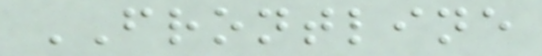FRONTLINE
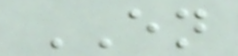EN
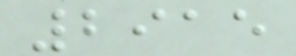2915
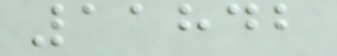11842
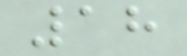18
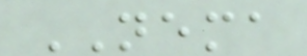NEMA
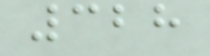328
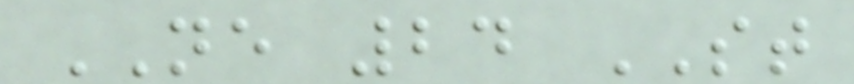NE 24 ST
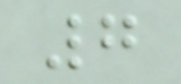7
